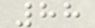88
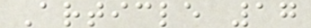Article 17
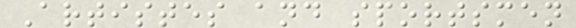Artistes and sportsmen
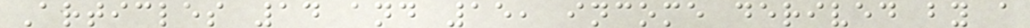Articles 14 and 15, income derived by a
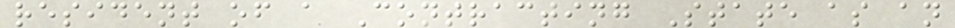resident of a Contracting State as an
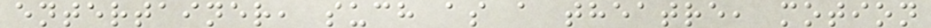entertainer, such as a theatre, motion
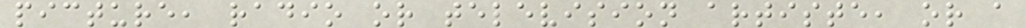picture, radio or television artiste, or a
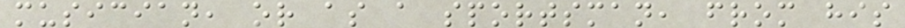musician, or as a sportsman, from his
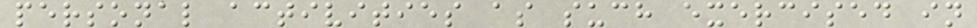personal activities as such exercised in
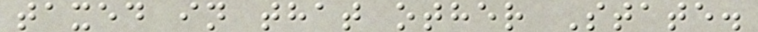taxed in that other State.
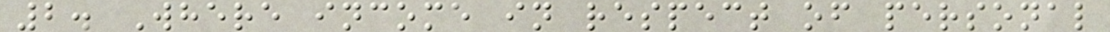2. Where income in respect of personal
